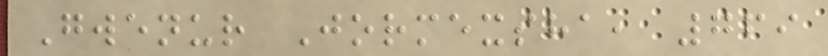Gwenur Jormexsha, 769
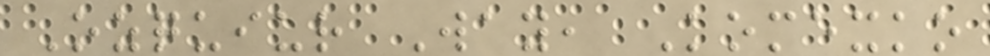Ozquiur Way, Komexko
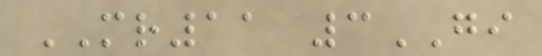MR11 3GI
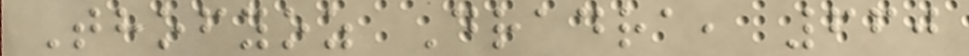Thofyoz Dradra, 660
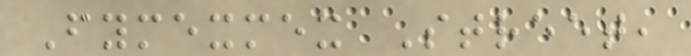Fymexmex Street,
